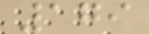179
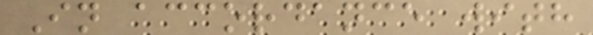In accordance with
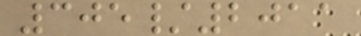305/2011
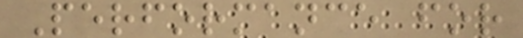Performance for
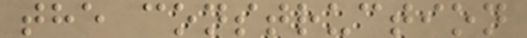the construction
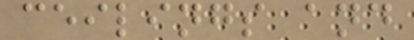ceilings and
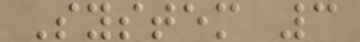System 3
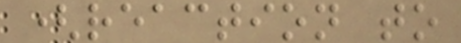(reaction to
